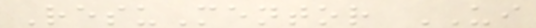ResuMentor UI
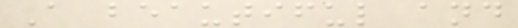A beautiful and
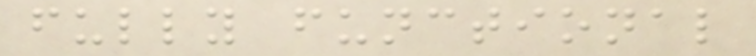fully functional
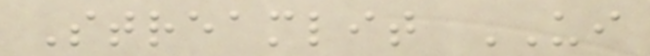Streamlit UI
